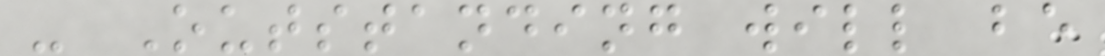- Outstanding will be
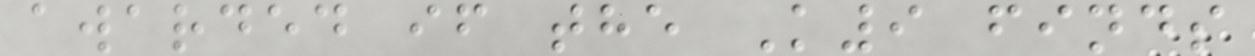awarded if the K9 finds
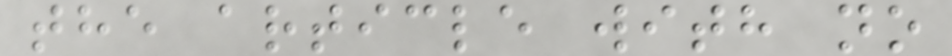the article with no
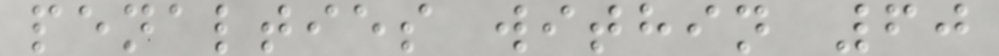penalties within 60
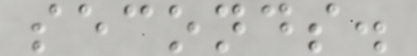seconds.
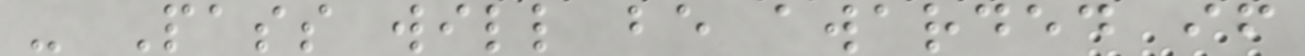- Pass will be awarded if
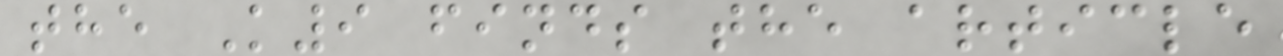the K9 finds the article
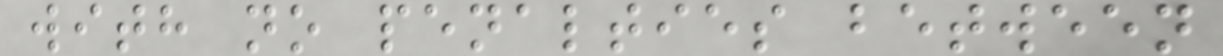with no penalties between
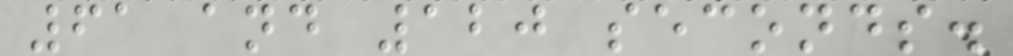61 and 120 seconds.
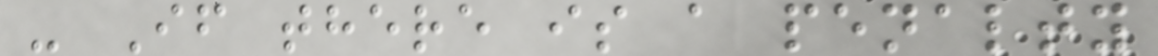- If there is a penalty
